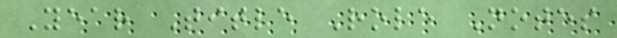Year Title Role Notes
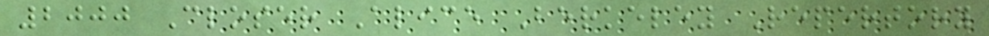2000 Closer Alice Berkeley Repertory
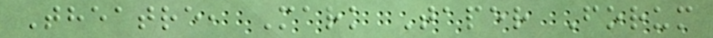Theatre, Mark Taper Forum
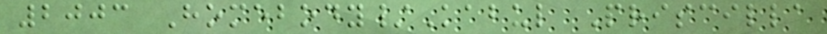2003 Homebody/Kabul Priscilla
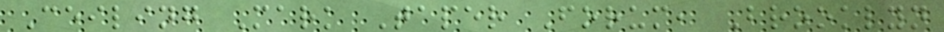Ceiling Mark Taper Forum, Brooklyn
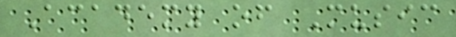Academy of Music
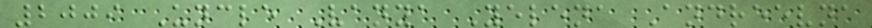2009 Uncle Vanya Yelena Andreevna
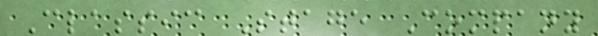Classic Stage Company
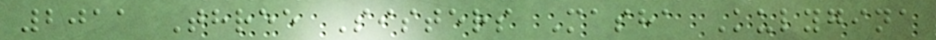2011 Three Sisters Masha Kulygina
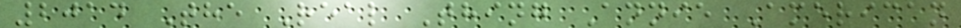2014 The Real Thing Annie American
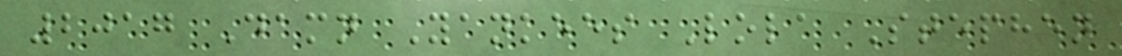2017 Damn Yankees Lola Stephen
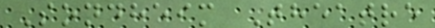Sondheim Theatre
